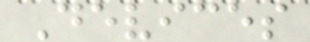Devices
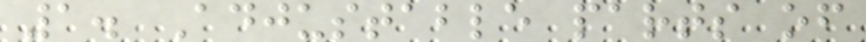1. Adjustable parts of
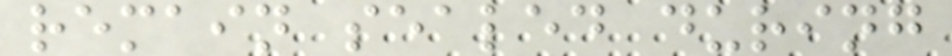remain sealed during
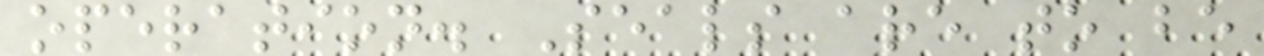operation. Seals are to be
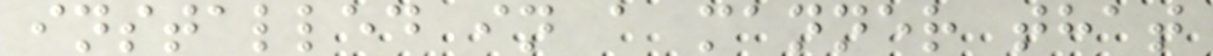installed in a manner that
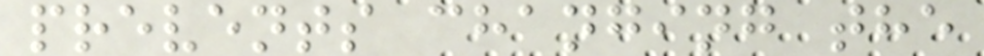prevents changing the
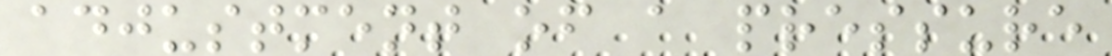adjustment of a pressure
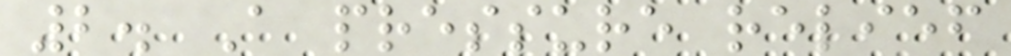2. A pressure relief
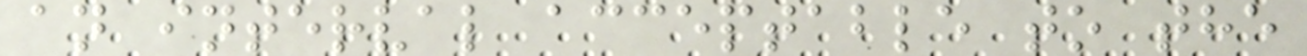an interval acceptable to the
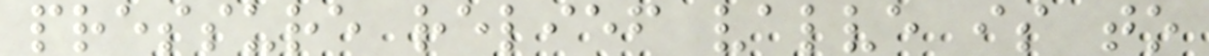pressure relief valve is to
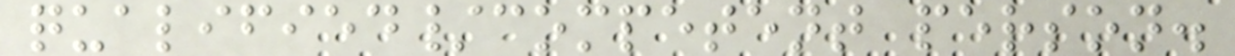qualified/competent person.
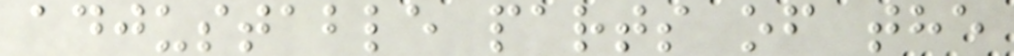adjustable parts of the
